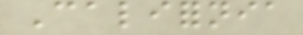California
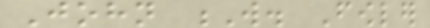John W. Fowler
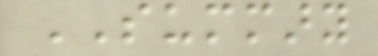SUMMARY
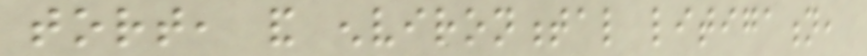tort, and environmental litigation,
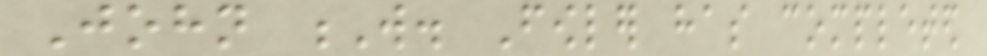John W. Fowler has completed
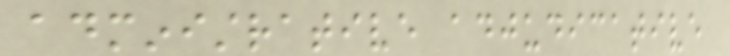administrative adjudicative
